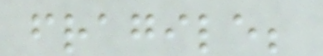fragile;
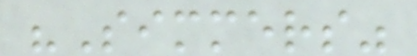"Simmers"
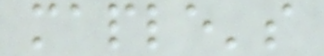maple's
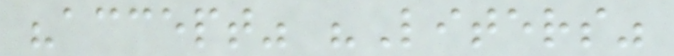"accept" "Liters"
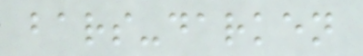bars-darken
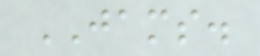JAMS.
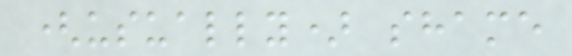(usually) shame
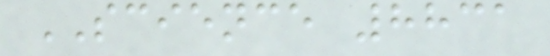SCIENCE 8831
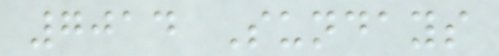7014 Sundays
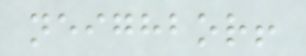neighbor!
